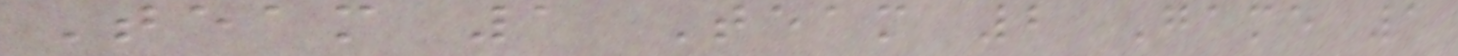Team 1 Team 2 Game 1
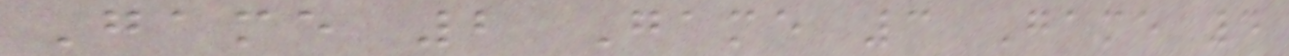Game 2 Game 3 Game 4
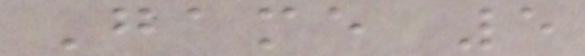Game 5
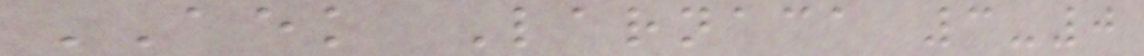AEK Larnaca 3-0
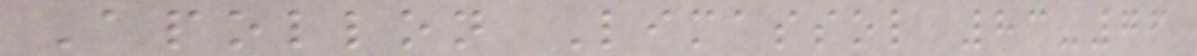Apollon Limassol 83-76
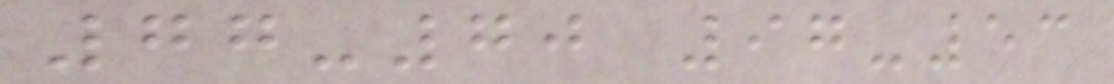77-70 97-53
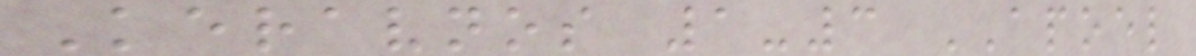Keravnos 1-3 APOEL
